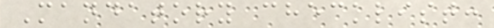Mandatory checklist:
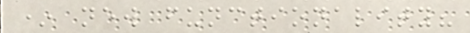* new functionality?
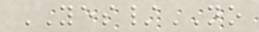YES/NO
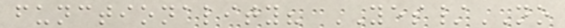functionality? YES/NO
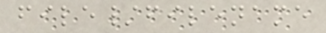file/filename
